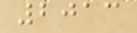2013
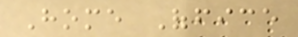Home Office
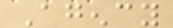Agency
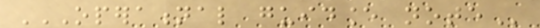OPERATIONAL GUIDANCE NOTE
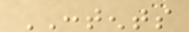CONTENTS
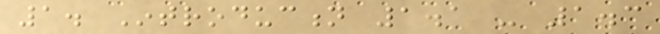1. Introduction 1.1 - 1.3
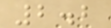2.2
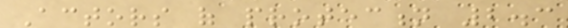Actors of protection 2.3
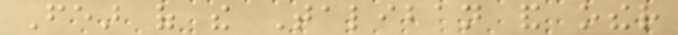Fear of the Taliban and other
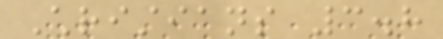Christians 3.8
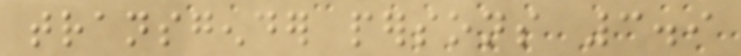transgender persons 3.9
